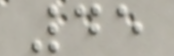45
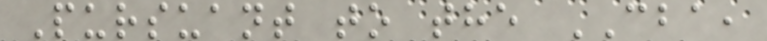Pursuant to the CBA,
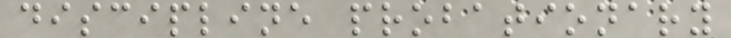discipline probationary
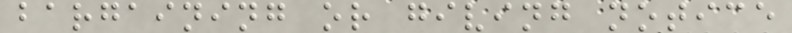bargaining or giving notice
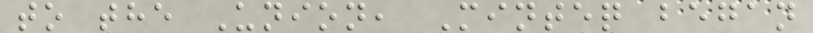to the Union, Minteq began
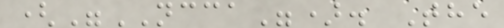("NCCA"). The
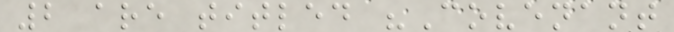2 are titled "Covenant
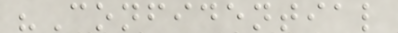"Confidential
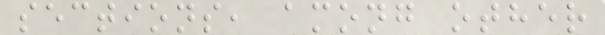sections, among other
